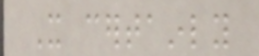It certainly
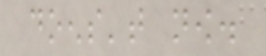doens't now.
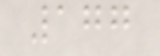177
